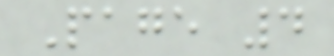Page 4
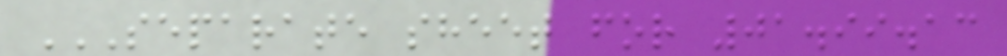SEPARATE SHEET FOR 01.99.13
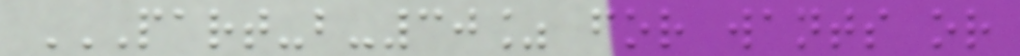PART-B-30% FOR WANTS OR
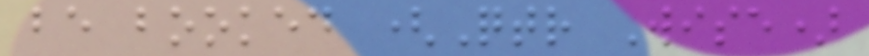be booked (Qtr Wise)
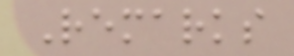Remarks
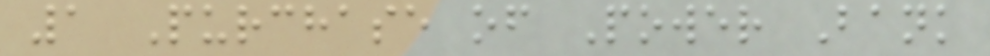1 Purchase of Power Bank
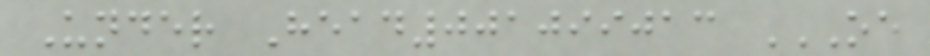Under Head001099013 OE
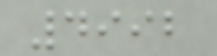4992
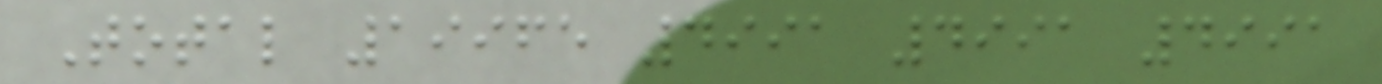Total 19965 4991 4991 4991
